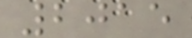2015
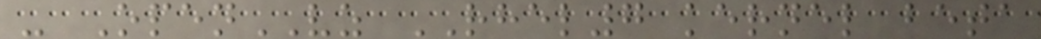- OpenVZ RHEL7 kernel beta
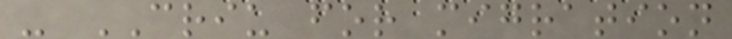- CRIU for migration
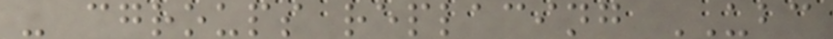- cgroups replacing UBC
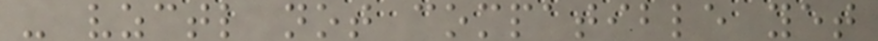- vzctl not compatible yet
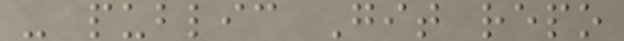- public Git repo
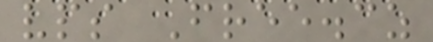vps Free.cz
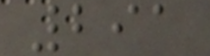291
